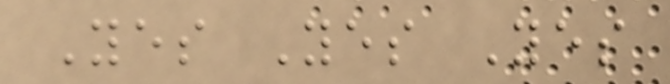Yes Yes Yes
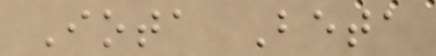Iota Beta
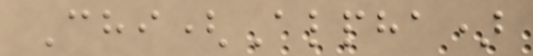Chi(Alpha)
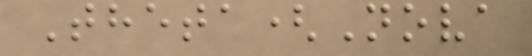Theta(Nova
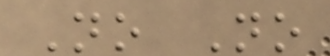No No
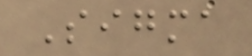Sigma
